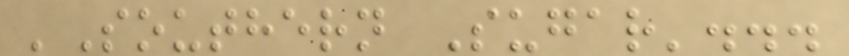'Southern Sugar'...
